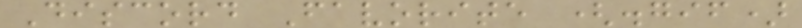Discord Favorite (.gif)
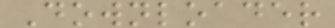Downloader
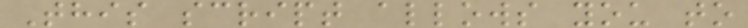This script allows you to
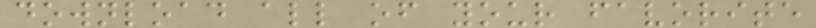download all of your favorite
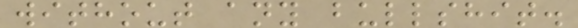without any bullshit.
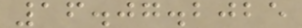16.07.2025
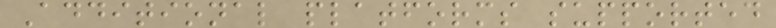Additional platforms supported
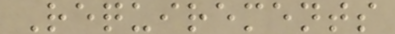Requirements
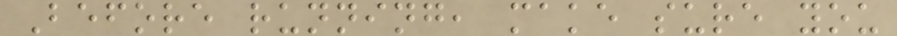Before running, make sure you
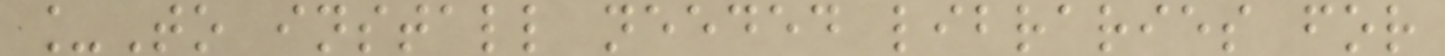_To install needed libraries for
